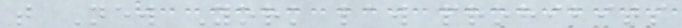that New York law prohibits
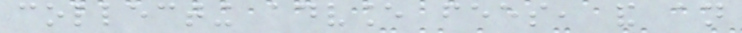collecting advance fees, and an
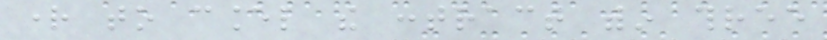right to cancel the contract within three
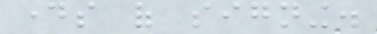days of signing.
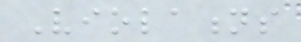Violations
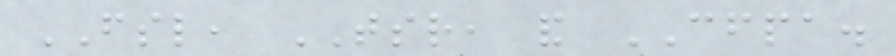FSL, TSR, and CFPA.
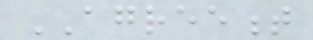AGREEMENT
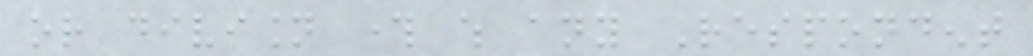or division through which any Respondent
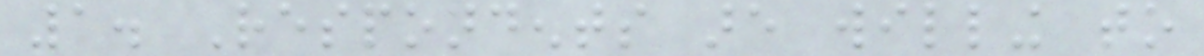1. Respondents are willing to
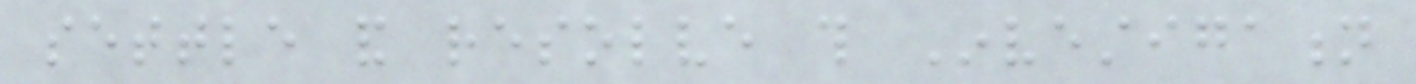settle and resolve this Investigation
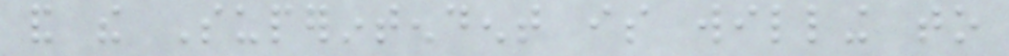and the Superintendent is willing to
